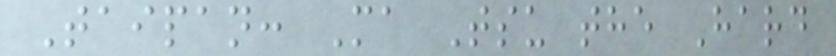Taipan: Ma Tsu the Hard
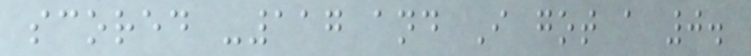scored -117 and I got a 0.
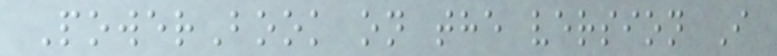PowerBook on the version I
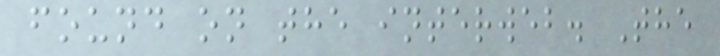found on the interweb. The
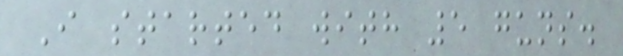I started with 5 guns.
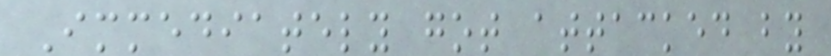Immediately got attacked by
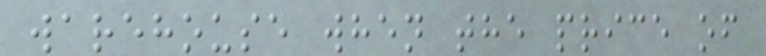warehouse when the price of
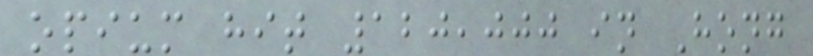opium hit 120,000 in Hong
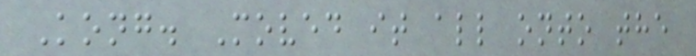Kong. Moved it all onto the
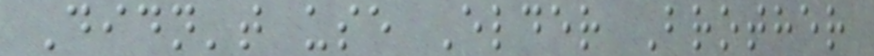Didn't use Elder Brother
